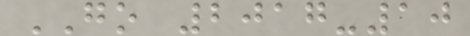GO 2017-10
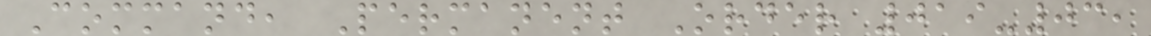Command, Permanent Order 019-03,
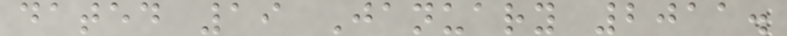dated 19 January 2011.
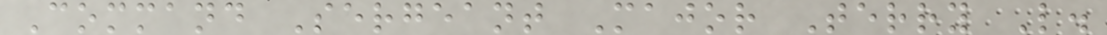Command Sergeant Major Terry L.
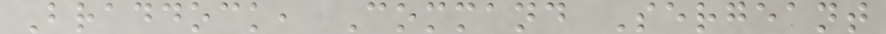Braddock, Command Sergeant
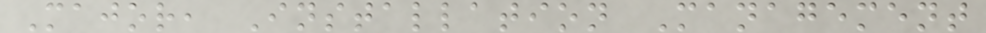Major, Installation Management
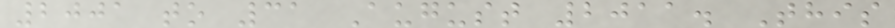2001 to 31 August 2011. This
